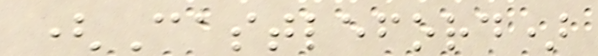(Castleford)
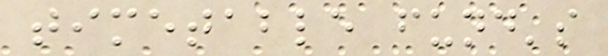timetable fund's
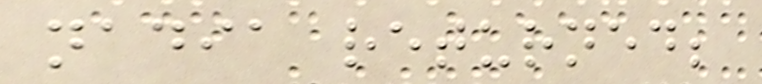nadia returned;
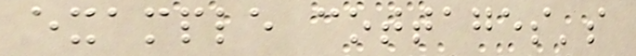example cottages's
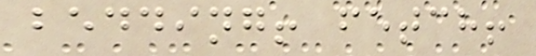bedding! fetch!
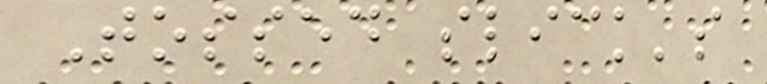Tossed slick's
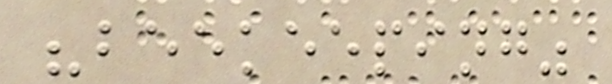"beekeeping"
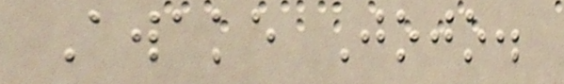Awake Jojo.
